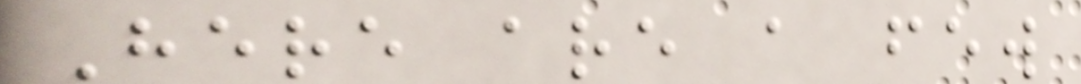Here are a few
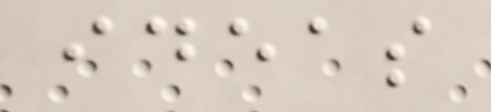ideas
